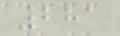281
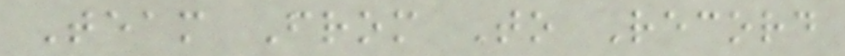Team From To Record
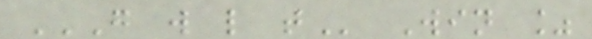G W L T Win %
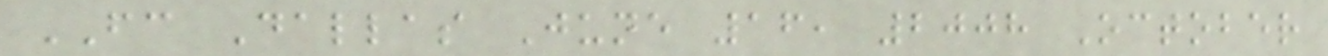FC Dallas June 16, 2008 October
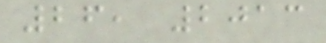26, 2013
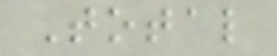Total
